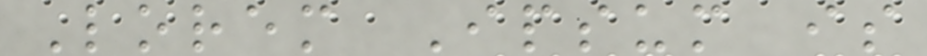Lorem Ipsum is
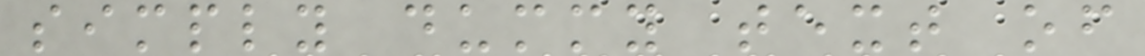simply dummy text of
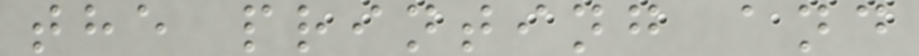the printing and
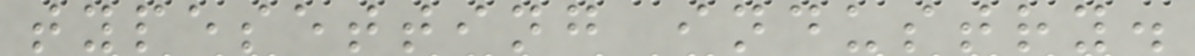typesetting industry.
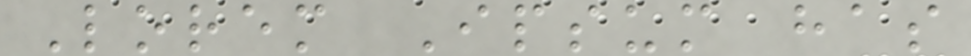Lorem Ipsum has
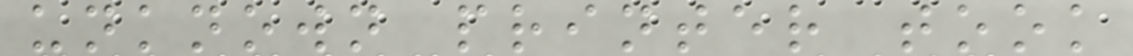unknown printer took
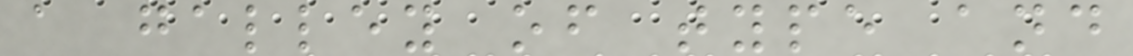a galley of type and
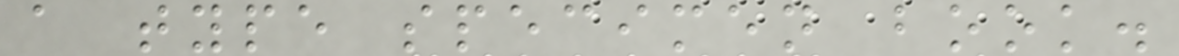a type specimen book.
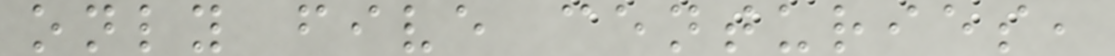only five centuries,
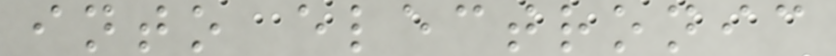into electronic
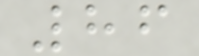86
